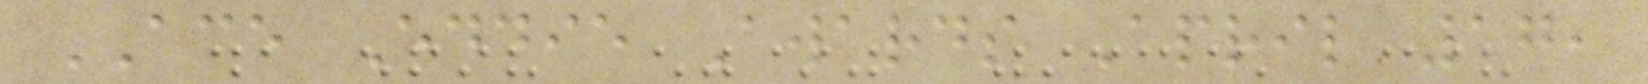ACE Eddie Awards April 17,
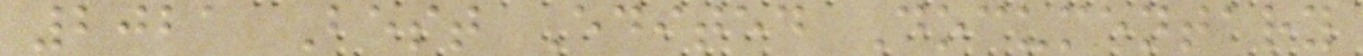2021 Best Edited Documentary
